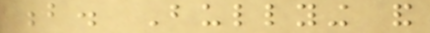b. Bullying and
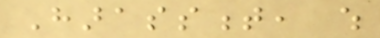Harassment, which
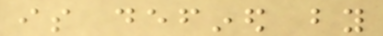is defined by
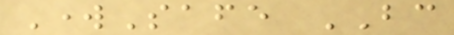WorkSafe BC
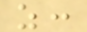as:
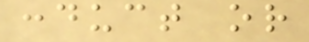conduct or
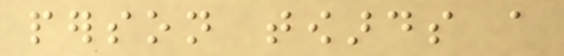person towards a
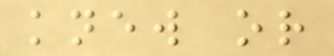knew or
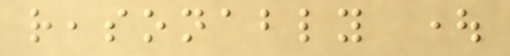reasonably ought
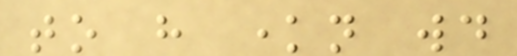to have known would
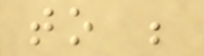to be
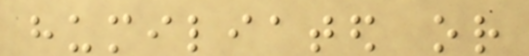humiliated or
